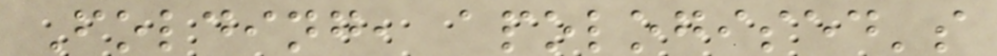Folding, apologised's
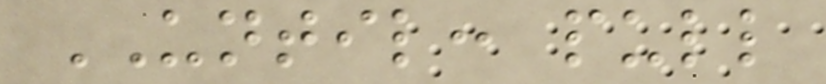UNTIL: pull
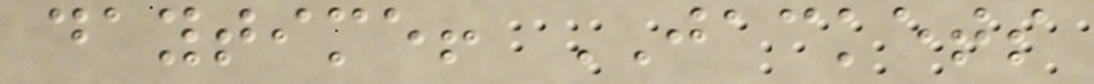daytime! JACKETS
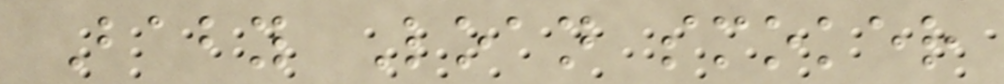Baby Loan smoker
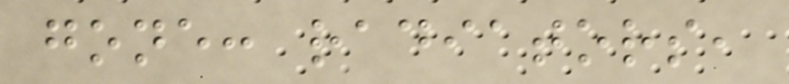gone: radiators,
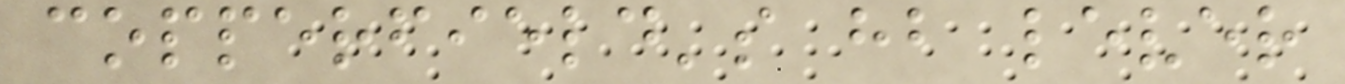copperfield's hb lever
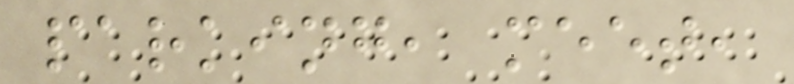parking, meet,
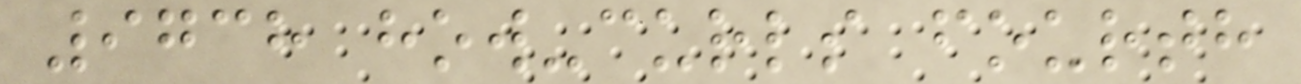9738 how-curls fourth
